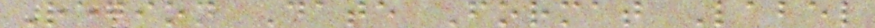Region Date Format Label
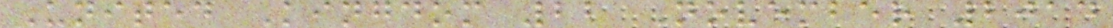United Kingdom 22 November 2014
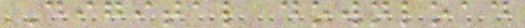Digital download
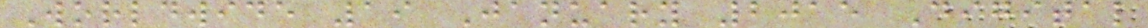Worldwide 19 January 2015 Digital
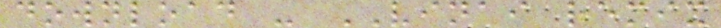download - VINAI remix
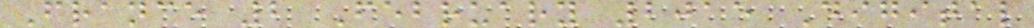France 2 February 2015 Digital
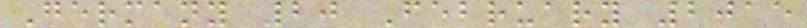Germany 20 February 2015
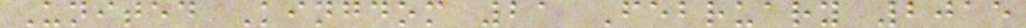United Kingdom 21 February 2015
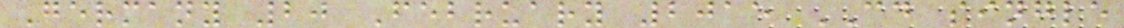Germany 20 February 2015 CD single
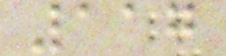117
